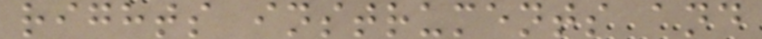rights instruments and
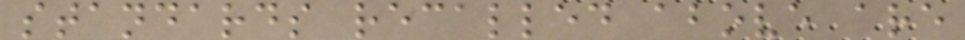standards recalled above are
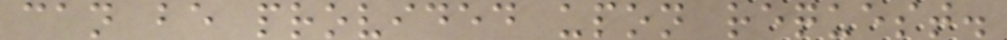can be provided upon request.
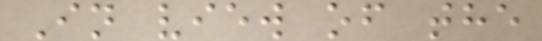In view of the
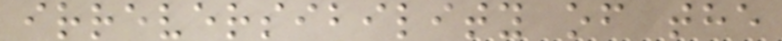irreversibility of the
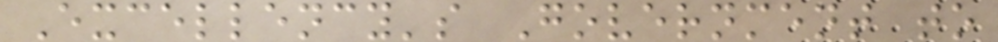Excellency's Government to
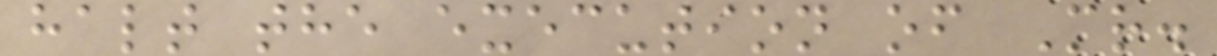halt the execution of Mr.
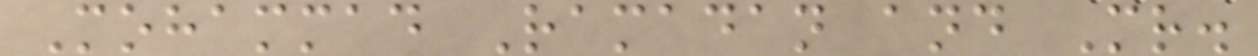Mohammad Ramadan and Mr.
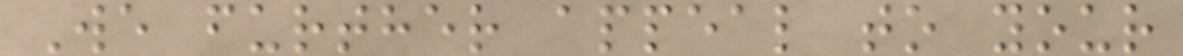We further appeal to your
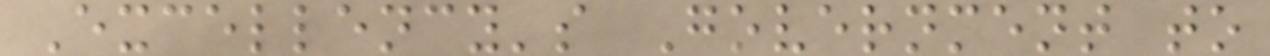Excellency's Government to
